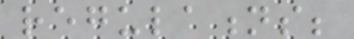regulations;
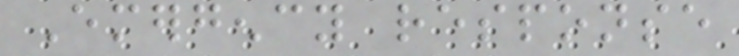Emergency response
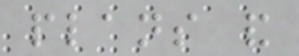plans and
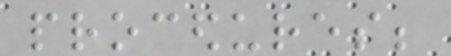procedures;
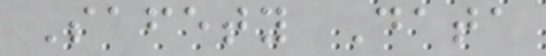Safety Data
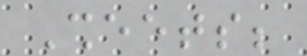Sheets;
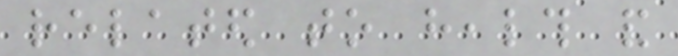related to health and
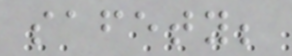safety;
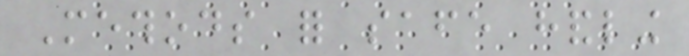Methods for safe handling
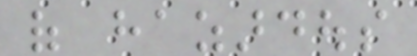of hazardous
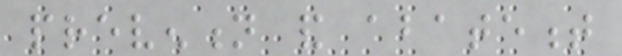prevention and abatement
